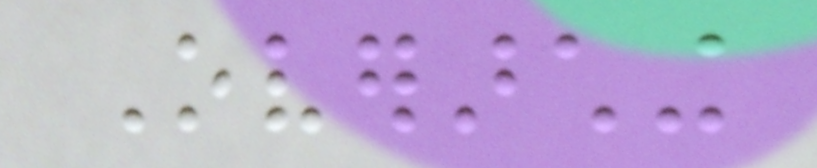Overarching
